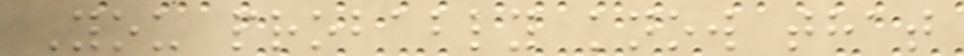You probably know that
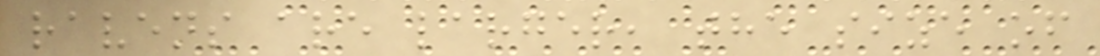ravens are larger, the size of
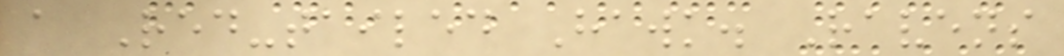a Red-tailed Hawk. Ravens
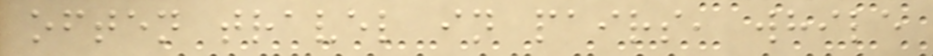often travel in pairs, while
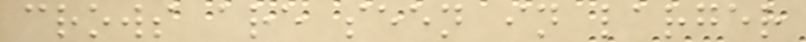crows are seen in larger
